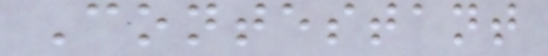Contestant
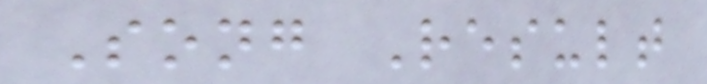Song Result
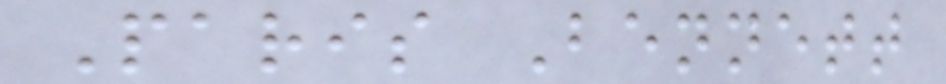Paris Bennett
